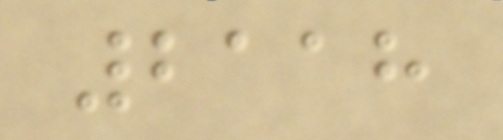2118
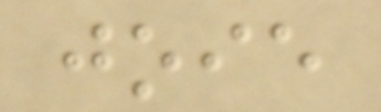joie
